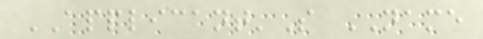APPLICANT'S NAME
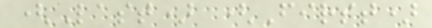(Last) (First)
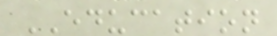EDUCATION
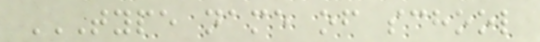TYPE NAME OF SCHOOL
